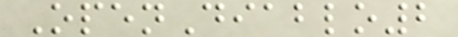OpenDiablo2
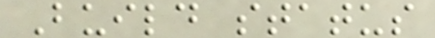Build status
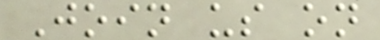Join us on
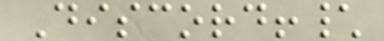Discord!\
